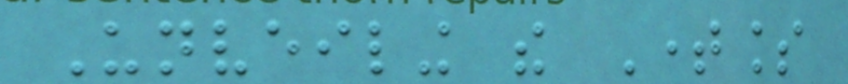Unveiling the Timeless
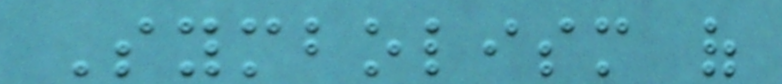Symbolism of
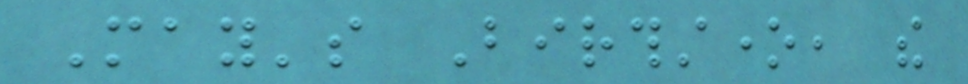May's Birthstone, the
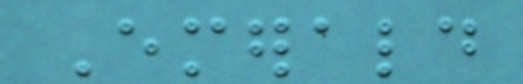Emerald
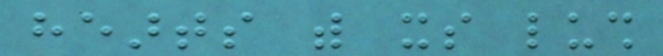hearts with its lush
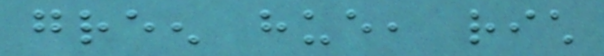green hue, rich
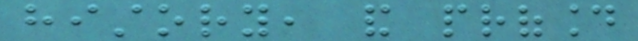history, and profound
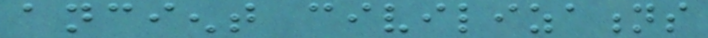ancient civilizations
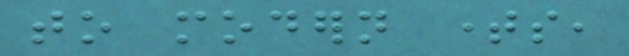to modern times,
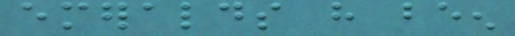emeralds have been
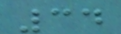34
